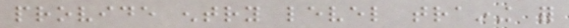provide entry level training for
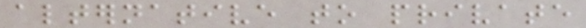alternative to private
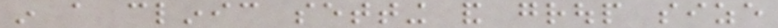in a clinic setting and group size
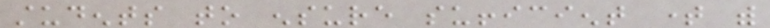students to ensure sufficient time with
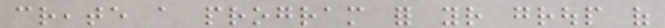create a program for your group of
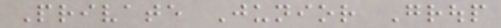Private Junior Group
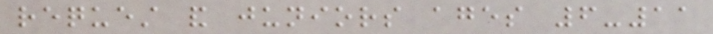request and juniors ages 6-11
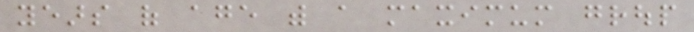years of age with a maximum group
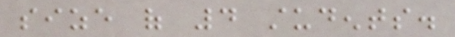size of 4 students.
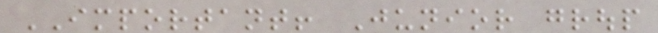IMPORTANT! Junior group
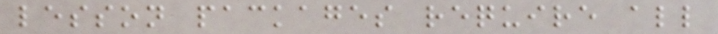lesson packages require all
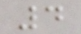4
